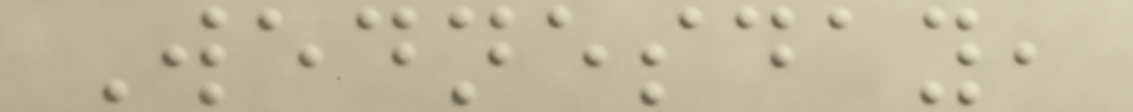Wednesday,
